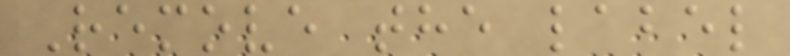Remove the label
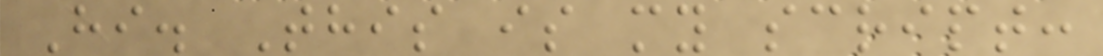Hi. This is my script:
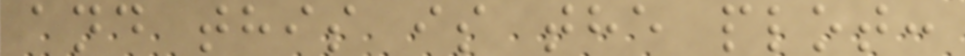and this is the plot:
